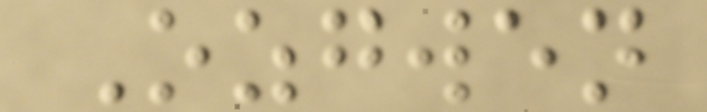Ozgwen
